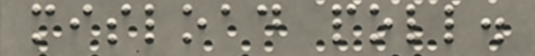misload poll.
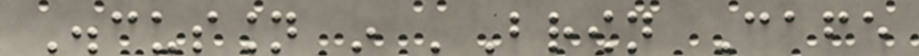Discussion in 'Brown Cafe
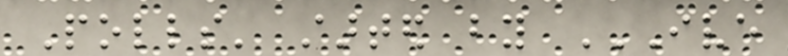Polls' started by IVE
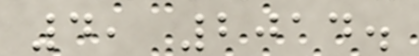4, 2014.
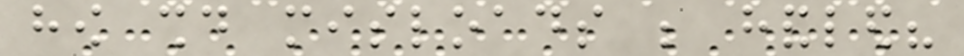how should misloads be handled?
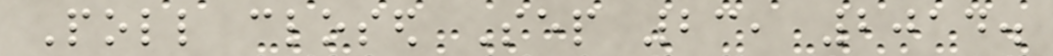Poll closed Sep 23, 2014.
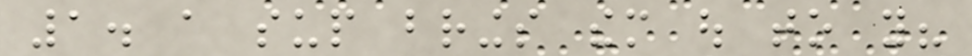1. a sup brings them out to you?
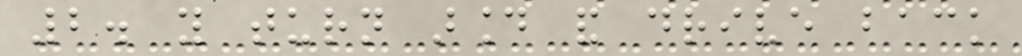2. you turn around and drive back
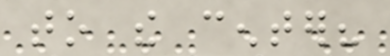to the center?
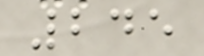245
